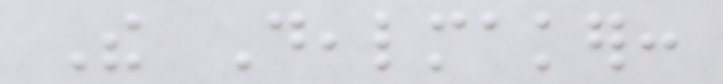The Dealmaker:
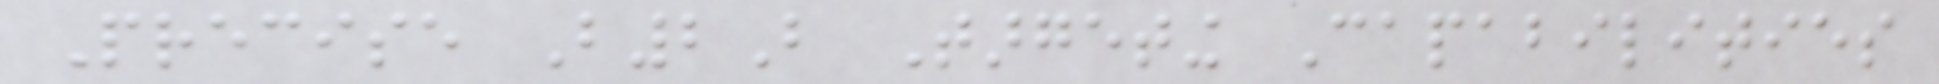Precise B2B Targeting Capabilities
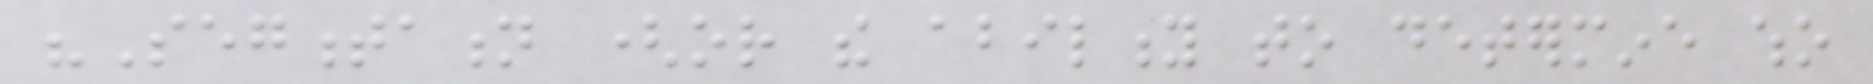"Segmentation (or the ability to determine who
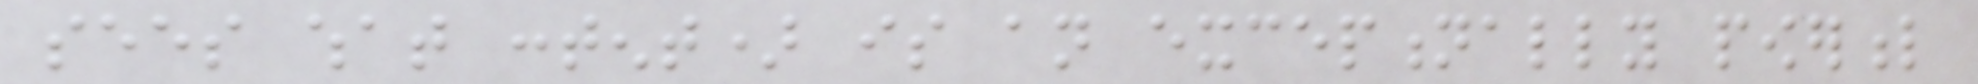sees what content) is an exceptionally powerful
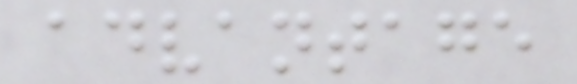advantage
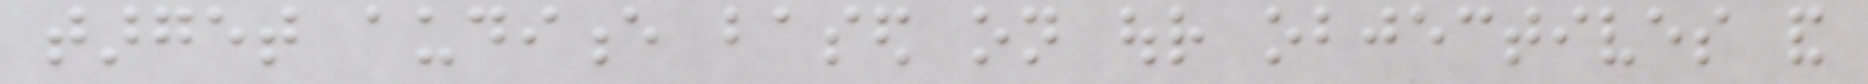target audience based on our objectives and
